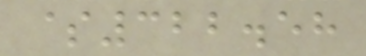$322.58
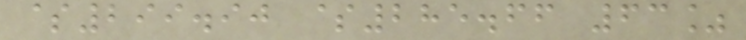$299.90 $285.66 63%
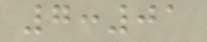7:01
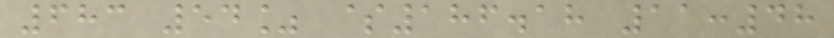683 54% $186.18 11:48
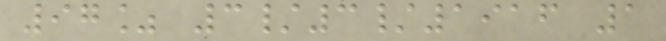97% 3/3/1916 1
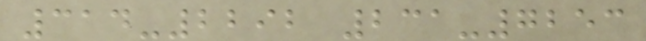314-2292 231-7253
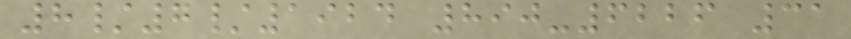8/7/1924 890-6226 31
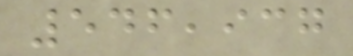546,937
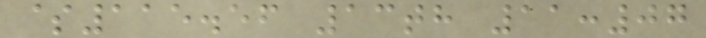$115.56 13th 11:07
